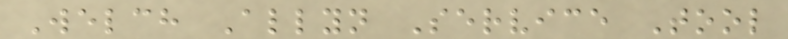Welch Allyn Service Tool
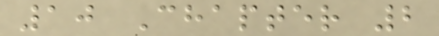10 Chapter 2
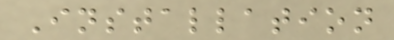Installation
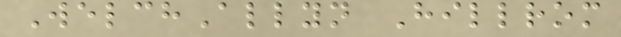WelchAllyn Hillrom
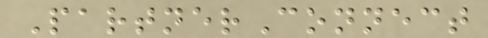PartnerConnect
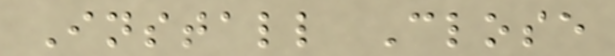Install Close
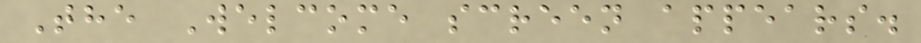The Welcome screen appears.
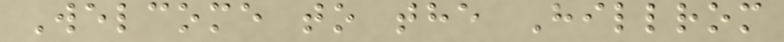Welcome to the Hillrom
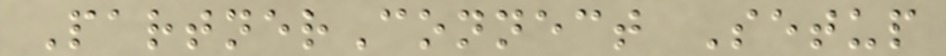PartnerConnect Setup
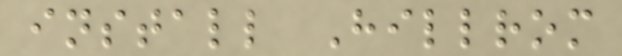install Hillrom
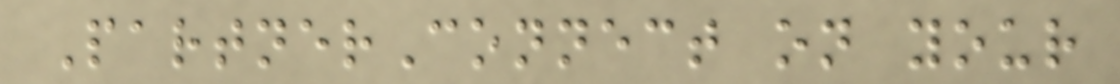PartnerConnect on your
